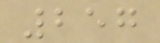257
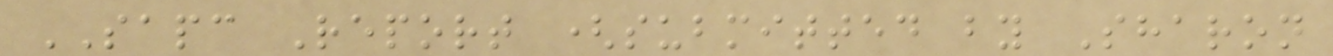SAPC Report (submitted by Sharon
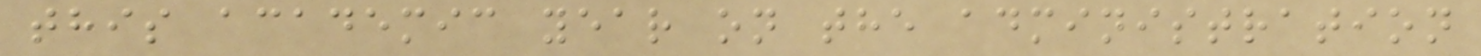this academic year on the administration
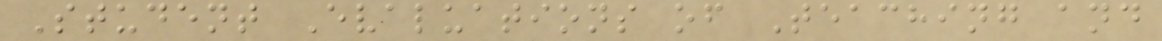Student Evaluations of Teaching and
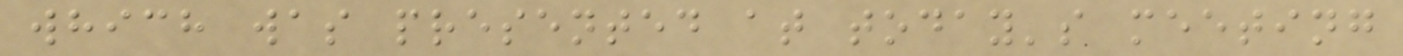which was presented at today's meeting
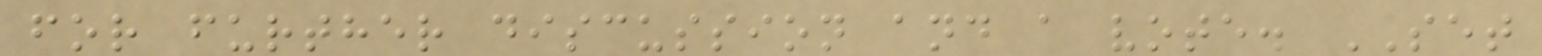for further discussion and a vote. SET
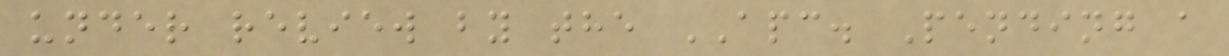under review by the APC. Pending a
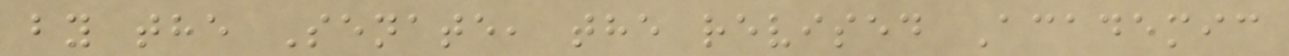by the Senate, the revised Academic
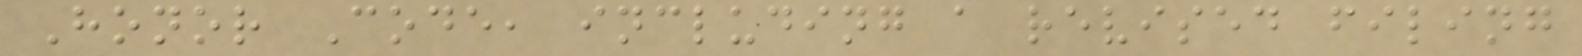Honor Code, including a revised filing
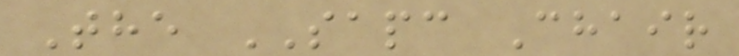The SAPC Chair
